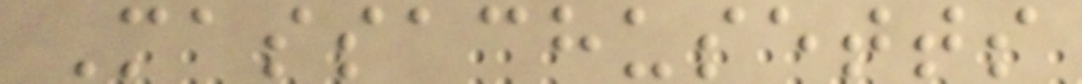Massachusetts
